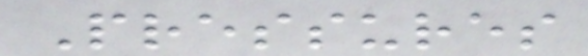Pressures
